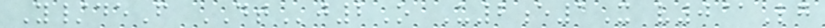Y/deF DTj2O U2e1X v0@Lg
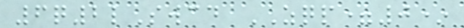6q2lSwcd ZQP=0*
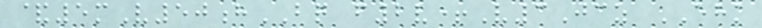&5mV50hBQ f2v+V3Jcz EHK
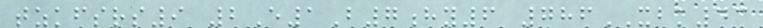tzkfsrs9 2E1B7hy6 786XBK43
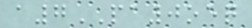a7PA0oeq
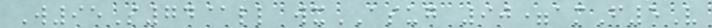W95S74@ll wxASUG 90=amF5V
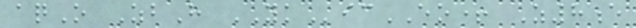aqO ZbH YKicEO+ Z8e
